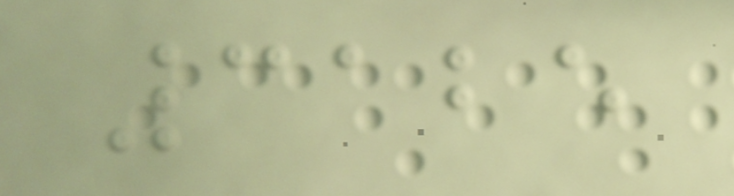3125
